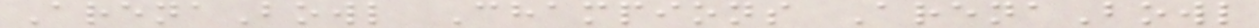ArenaBowl Champions ArenaBowl
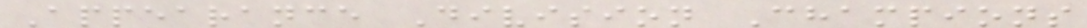Appearance Division Champions
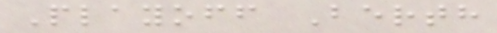Playoff Berth
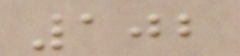102
